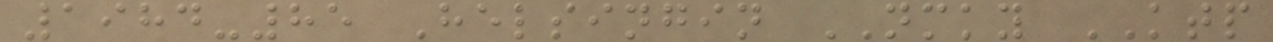1984-85 Helsingin NMKY KTP
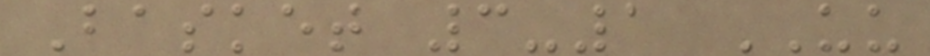Basket 3-1 UU
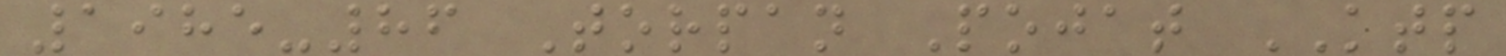1985-86 Torpan Pojat KTP
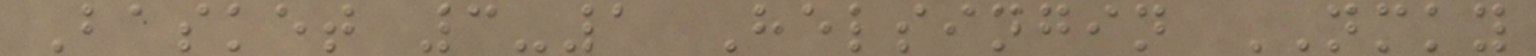Basket 3-1 Helsingin NMKY
